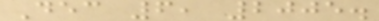Dec 6, 2005.
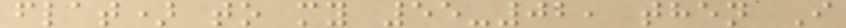flat) to my 55-02, then I
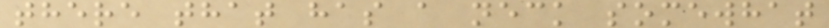there that has a neck somewhat
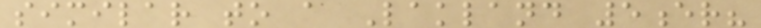similar to a Lakland 5er?
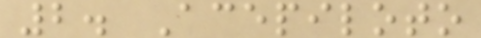2. Acepiloto
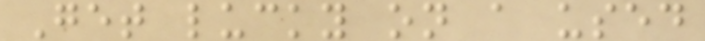Get lucky on a used
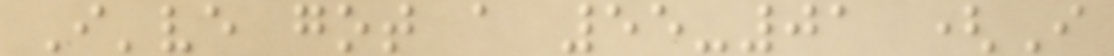I've got a 55-01 (I
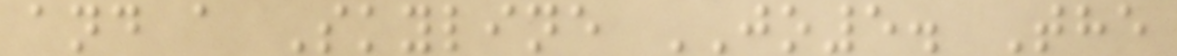and a Skyline JO5. The
